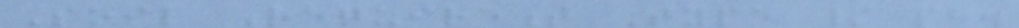Soil Requirement Type / ph.
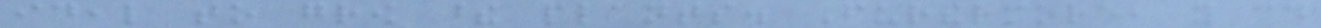ideal to grow these plants. Furthermore, you could
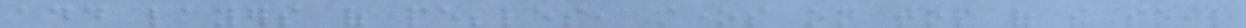add layers of pebbles, stones on top of the soil
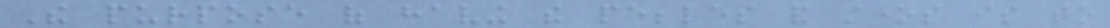The purpose of having the pebbles and stones is to
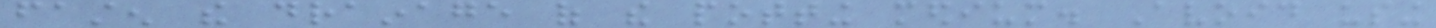fasten the drainage of the potting medium. Avoid using
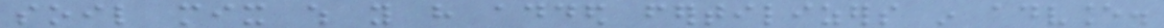soil mix which you have added fertilizers in advance.
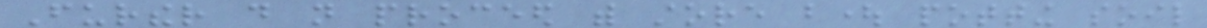Further do not proceed with store bought potting soil
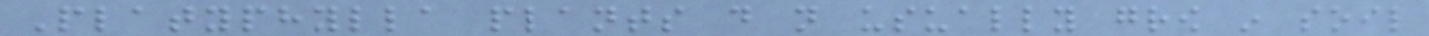Platyphylla plants do not usually grow in soil
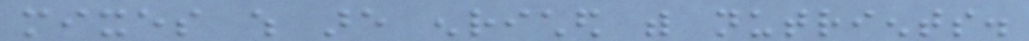mixes which are enriched with nutrients.
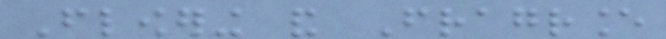Flowering and Fragrance
